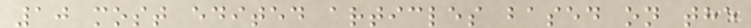10 most edited articles based on the
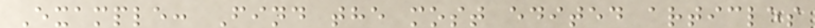Example: Find the most edited articles
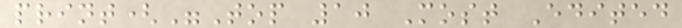print("Top 10 Most Edited
